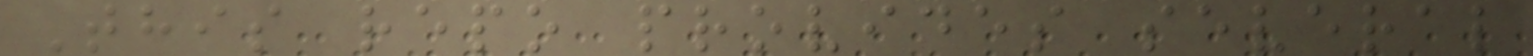This repo provides several
